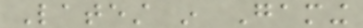Latest in Gaming
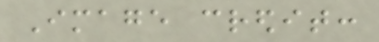Image credit:
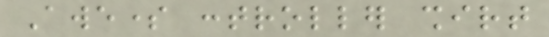Awesome controller shirt
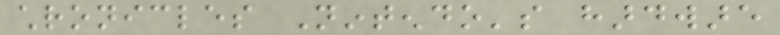chronicles Nintendo's hardware
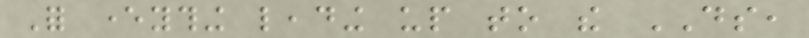For everything leading up to the DS,
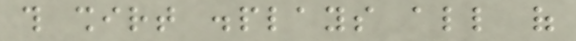this shirt displays all of
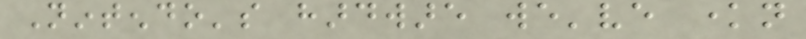Nintendo's hardware we've known
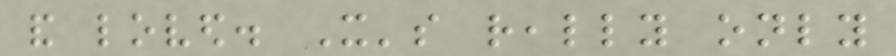and loved. It's really only
